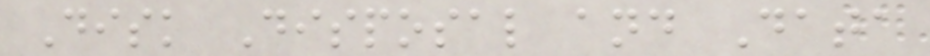Disk Disposal and Data
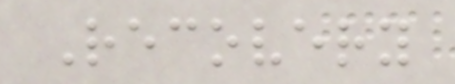Recovery
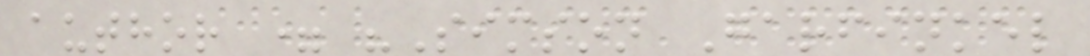author = "Simson Garfinkel
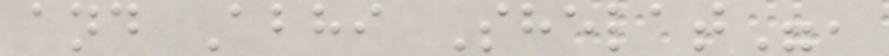and Abhi Shelat",
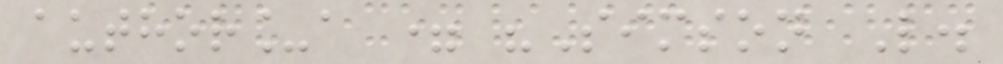author_a = "Simson L.
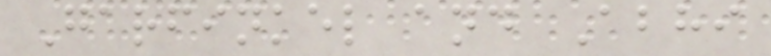Garfinkel and Abhi
